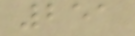251
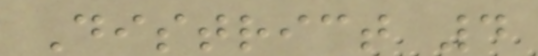District 4
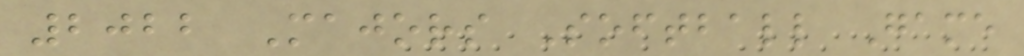2022 Majors Softball Game
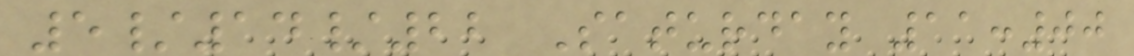5/14/22 Saturday 11:00
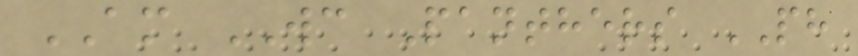AM WC Panthers PH
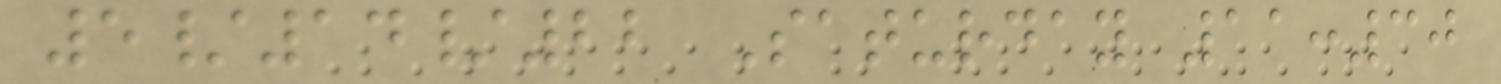5/14/22 Saturday 11:30
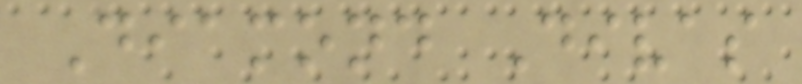Diamond Divas
